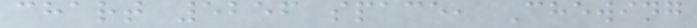chart 5256 space, Chewing
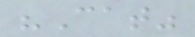"Cat"
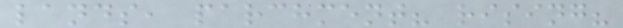lands, parchment? rising?
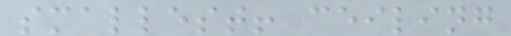smallest! ceiling
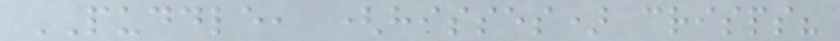PUDDLE, (hisses) crisps?
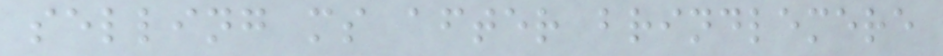selling ms after brindlemere
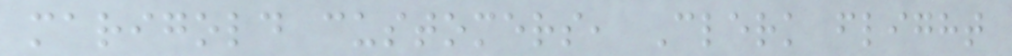marigold customers, Clerk flight
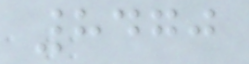8470
